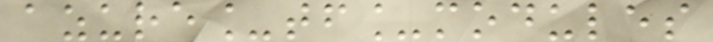azure_tf_modules
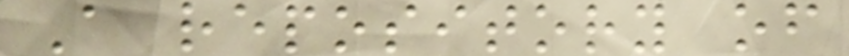A repository of
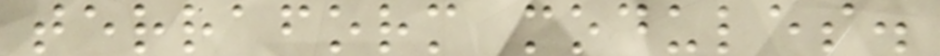terraform modules.
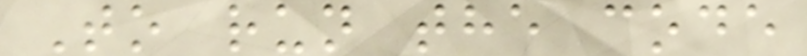To run the code
